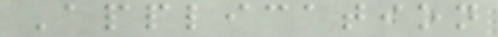Application
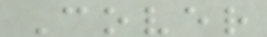Cover
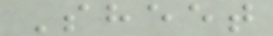Sheet
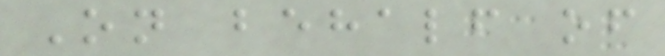On behalf of
